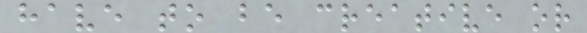have to be creative or
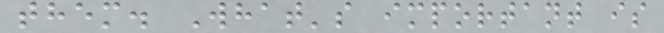them. What's important is
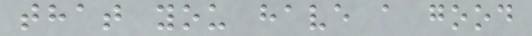that you have a good
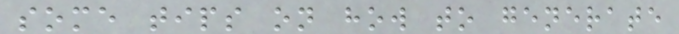some tips on how to generate
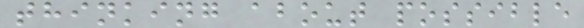thinking about possible
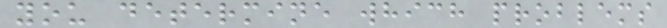you determine which problems
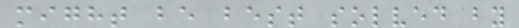might be best solved by
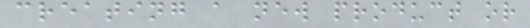creating a new product or
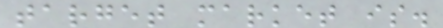target market is.
